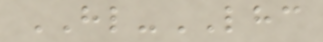HL-LHC
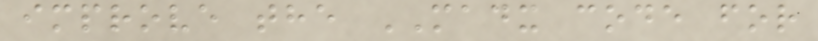improve the MADX code for
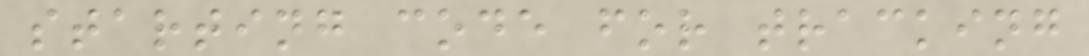starting code for tracking
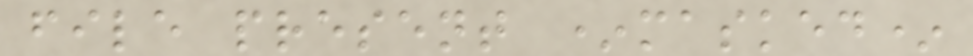file present *masked*
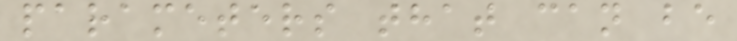parameters that can be
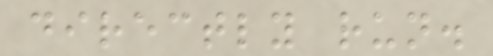directly run.
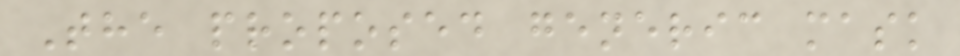The proposed generic mask
